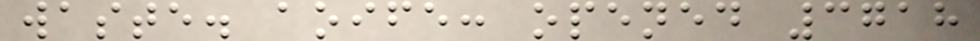waste. aoife: opened 3718
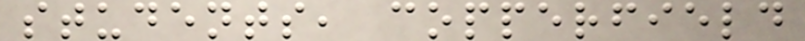students, copperfield
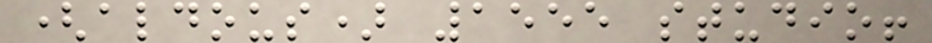(aldous) 1555 studio!
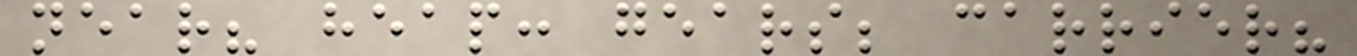near? heap: gears; carrier?
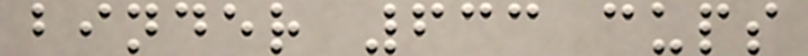binder 633 cups
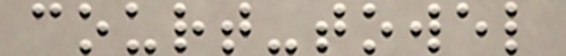court-towel
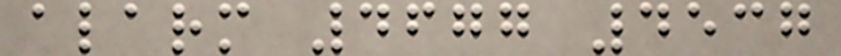alarm 4677 4537
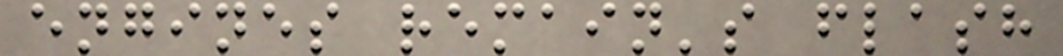engines remain's flash
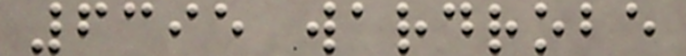6395 wardrobe
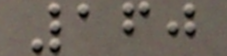160
